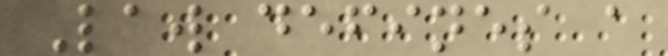Law defines a
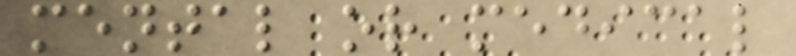mental or medical
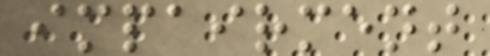impairment
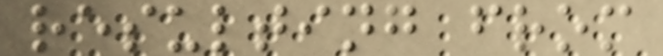resulting from
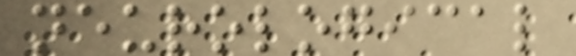neurological
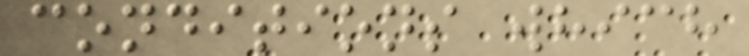conditions which
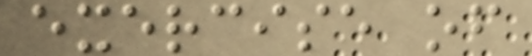exercise of
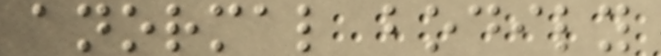anormal bodily
